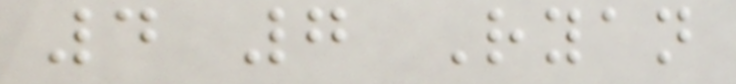4 7 Ryan
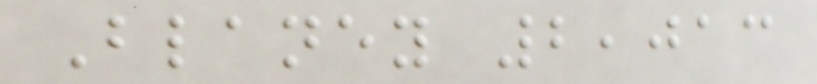Blaney 2,013
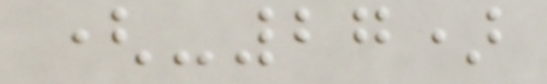(-27)
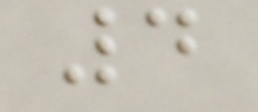4
